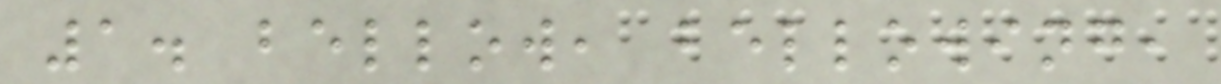1. bellow, bellowing,
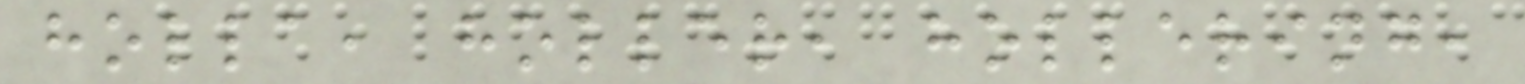holla, holler, hollering,
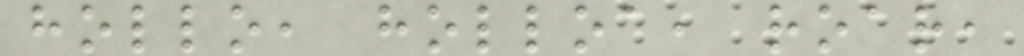hollo, holloa, roar,
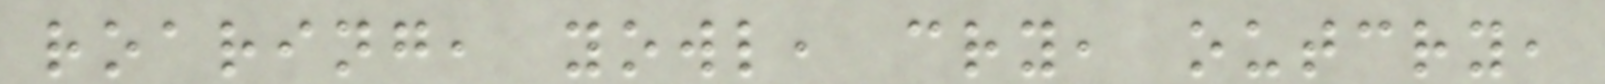roaring, yowl, cry, outcry,
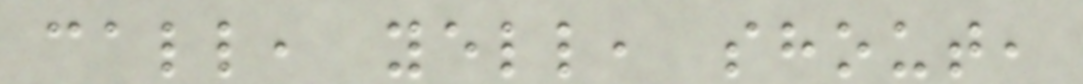call, yell, shout,
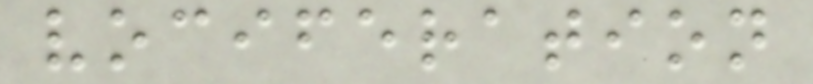vociferation
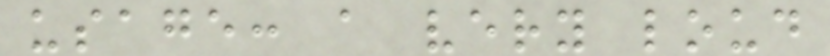usage: a very loud
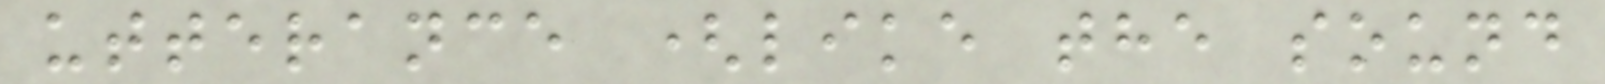utterance (like the sound
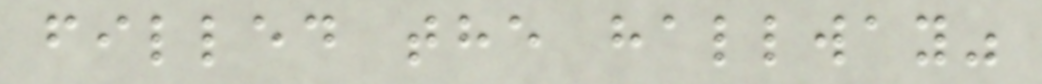filled the hallway"
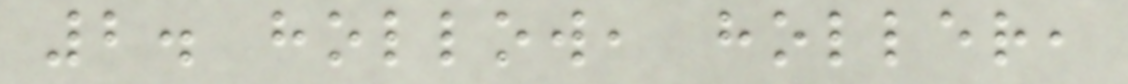2. hollow, holler,
